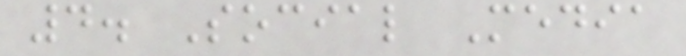4. Social Media
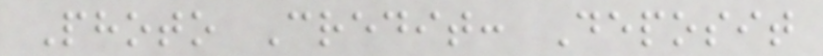Photo Credit: Deposit
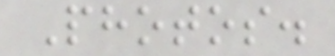Photos.
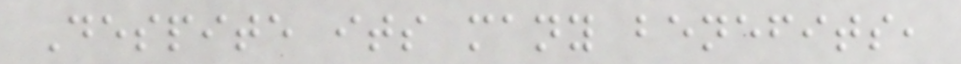Despite its many benefits,
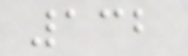132
